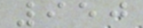950
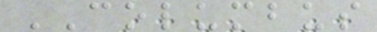COLUMBUS
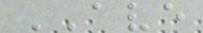AVE
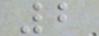2
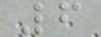6
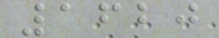1620
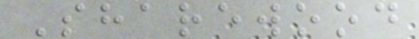Sharewood
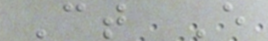Ct E
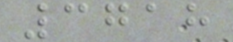3718
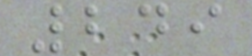249
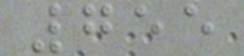755
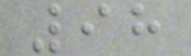98
